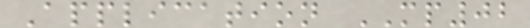Application MP02
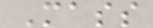Mass
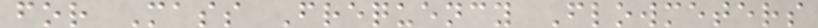for Mass Frequency Flowmeters
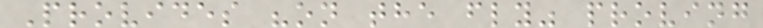Provides "on the fly" proving
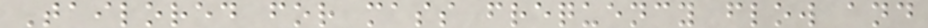Tailored for mass frequency flow and
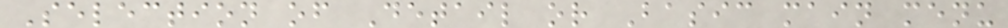Selection of Detail or Basic main menu
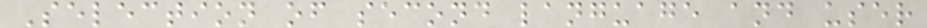Selection of second language and user
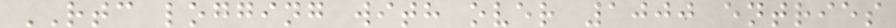RTC logging with over 1000 entries
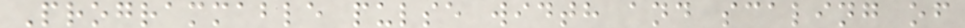Programmable pulse width and scaling of
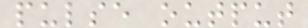pulse output
